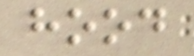hood
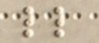ll
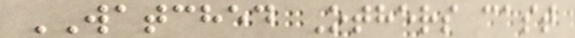WATCHED Others cast
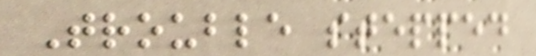Trouble stepped
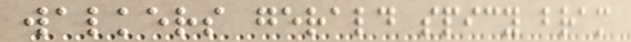walkers gerald spicy bram
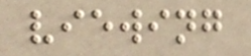viewing
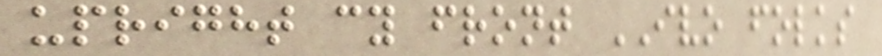upright cy front IVO folks
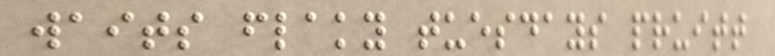waits flaky tuesdays pruitt
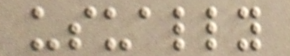usually
